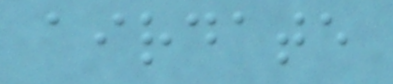airdate
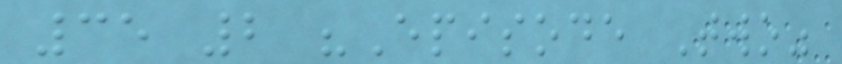35 2 "Episode Two"
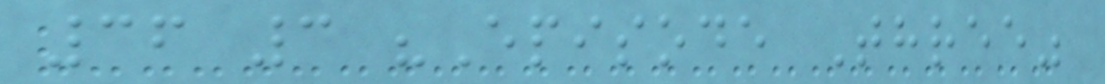36 3 "Episode Three"
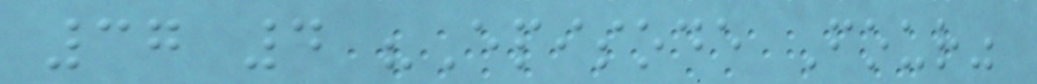37 4 "Episode Four"
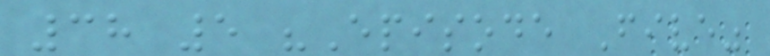38 5 "Episode Five"
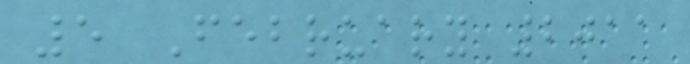5 February 2011
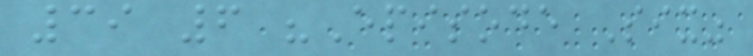39 6 "Episode Six"
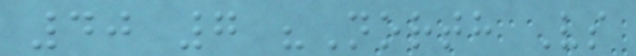40 7 "North Vs
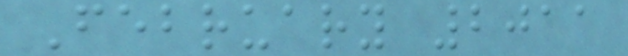February 2011
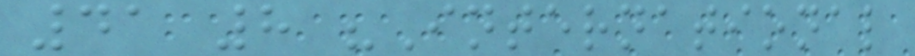41 8 "International
